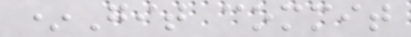*Git commit
